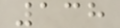138
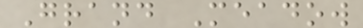Grand Meadow
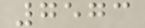7573
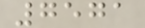7571
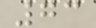73
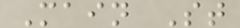Main St
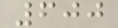600
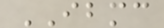IBMC
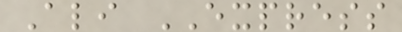Ali EXPRESS
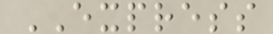EXPRESS
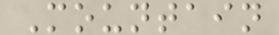Mountain
